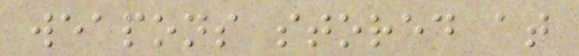weapons stored at
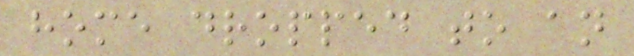home dropped to an
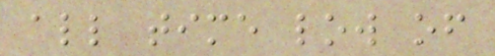all time low of
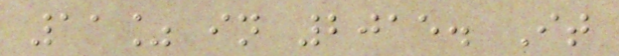11% in 2015. It
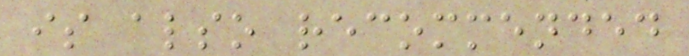is also recommended
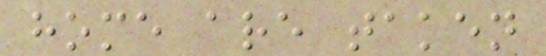home are taken
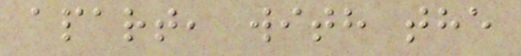apart, with the
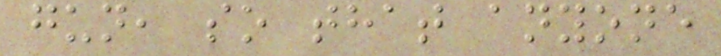gun, so that anyone
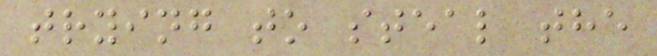trying to steal the
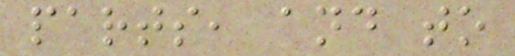parts, and to
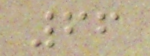66
